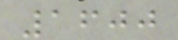1600
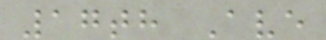17th Ave
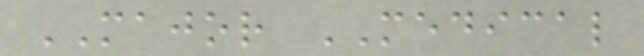MAJOR MEDICAL
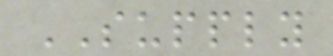SUPPLY
